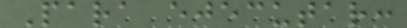Para ejecutar:
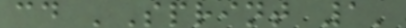cd 'Sprint 1'
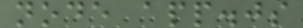node app.js
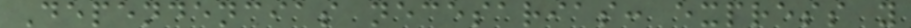Dependencias necesarias: express y
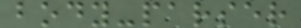body-parser
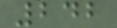242
